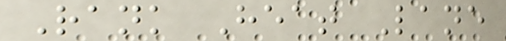Rank Heat Lane
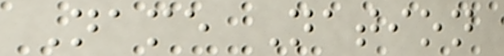Name Nation
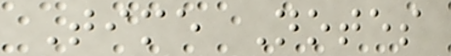Time Notes
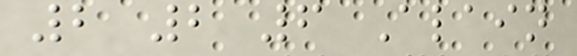2 2 6 Alain
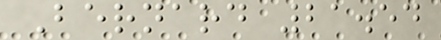Bernard 21.54
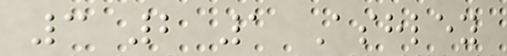3 2 1 Ashley
